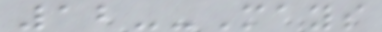12--Mays
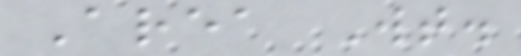Area Wt.
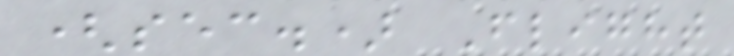(sec.) Flight
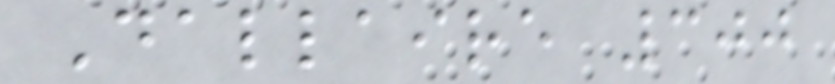Dallaire 300
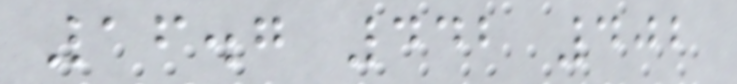16.7 442 402
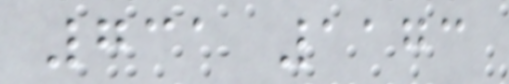731 1173
